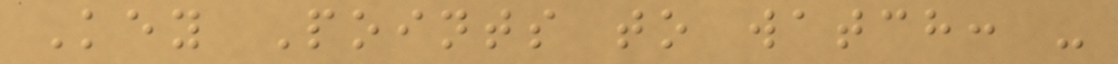Key Points to watch: -
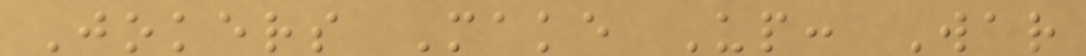Jokers Make Up: War
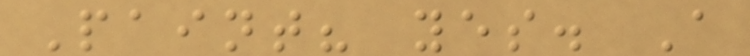Paint? yes. A
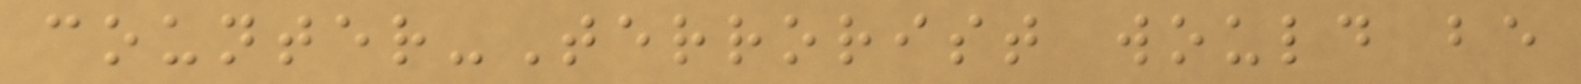counter-Terrorist would be
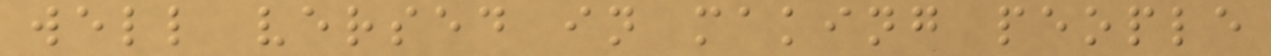well versed in making people
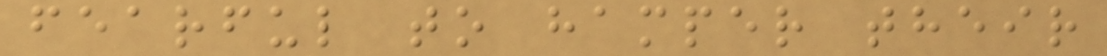fearful to hamper their
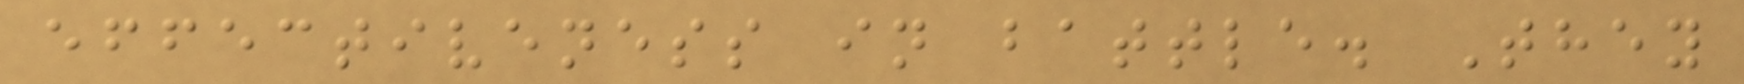effectiveness in battle. They
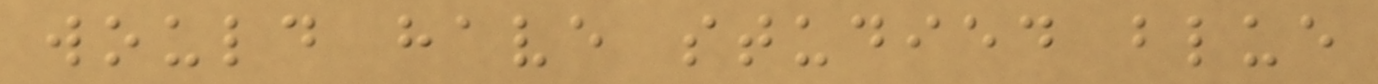would have studied blue
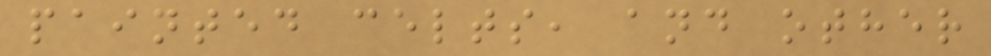painted celts, and other
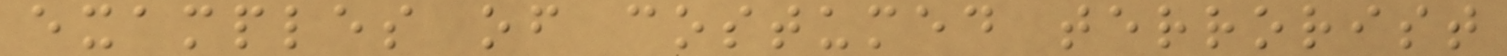examples of costumed terrorist
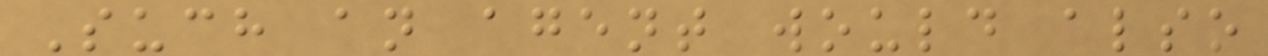Such an agent would also
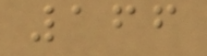166
